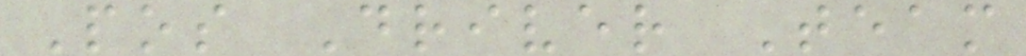Pos Driver Team
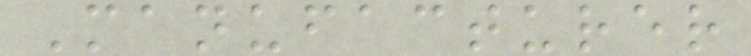Manufacturer
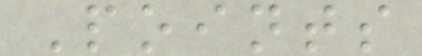Points
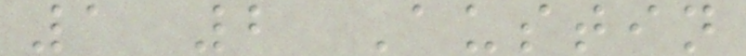1 2 Austin
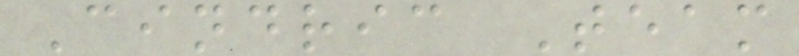Cindric Team
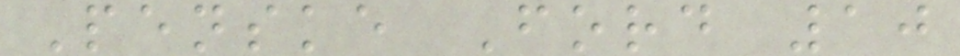Penske Ford 10
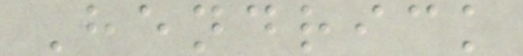Hendrick
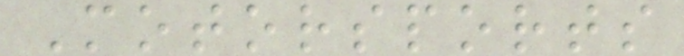Motorsports
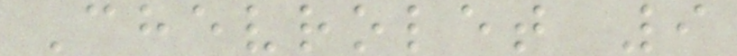Chevrolet 9
